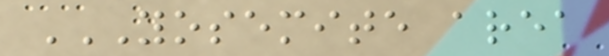YOSEMITE AREA
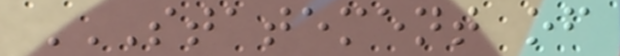STATEMENT OF
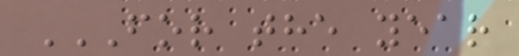FOR THE YEAR
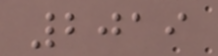2019
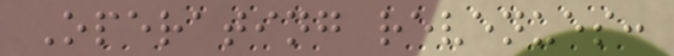Operating revenues:
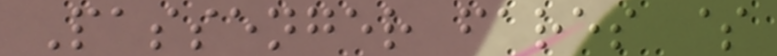Passenger fares $
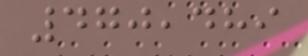470,489
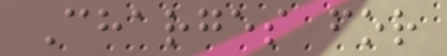Charges for
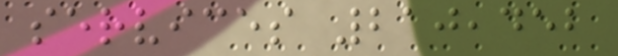services 210,452
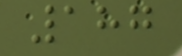187
